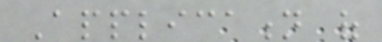Application of
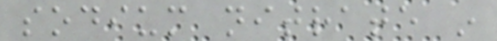sodium nitrate in
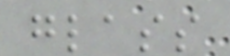glass
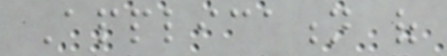Application of
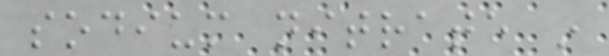sodium nitrate in
